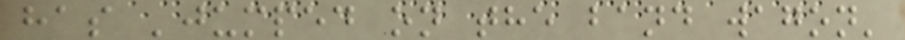has 'jumped on the band wagon'
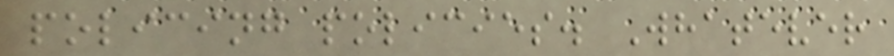policing policies. Whatever
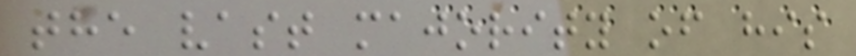the vast majority of his
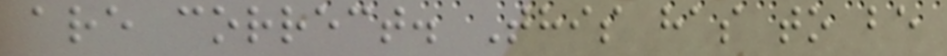are correct. This has to be
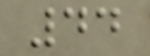44
